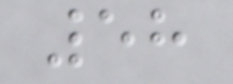58
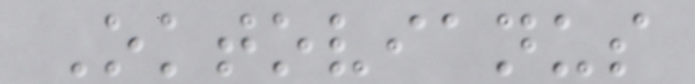Oktovianus
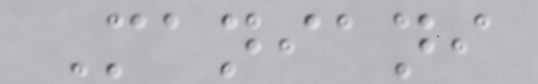Maniani
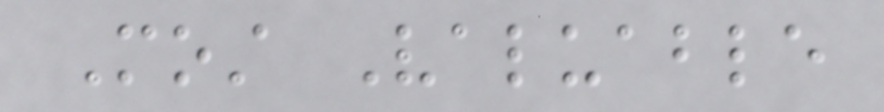Most Valuable
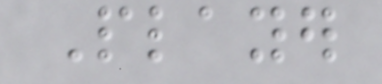Player
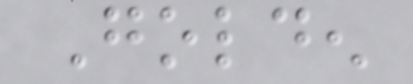Golden
